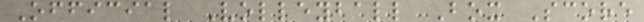Official Volleyball Box Score
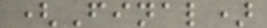(Final)
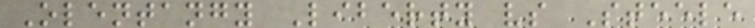Olentangy Liberty vs Steele
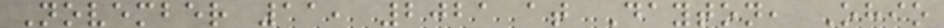November 11, 2021 at Dayton, Ohio
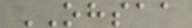OHSAA
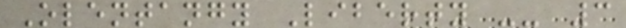Olentangy Liberty -- 3
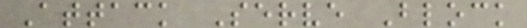Attack Serve Block
